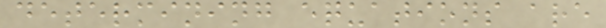determining equations are
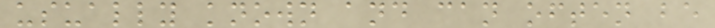usually known and can often be
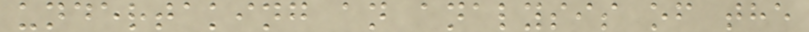undertaking an analysis of the
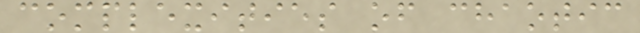complexities of chaotic
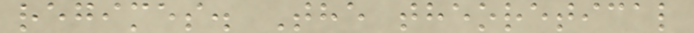regimes. The theoretical
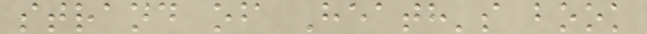strand of Heath's book
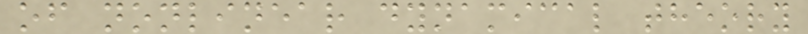of nonlinear dynamical theory
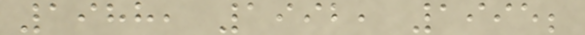1988, 1992, 1995;
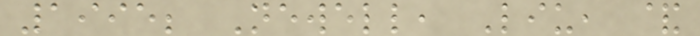1995; Newell, Liu, &
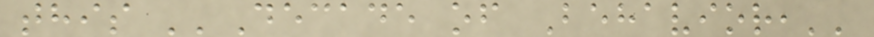this ''Decade of Behavior,''
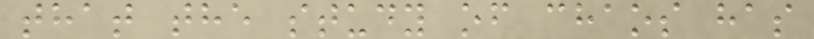that the study of chaos has
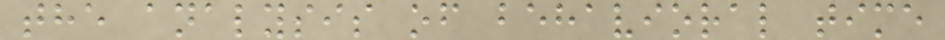the analysis of behavioral time
